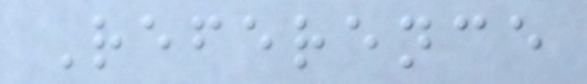Reference
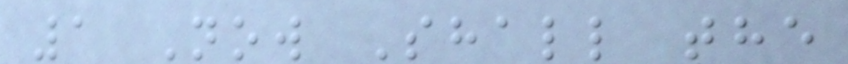1 Now Shall the
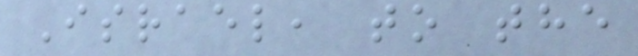Israel, to the
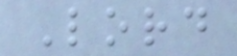Lord
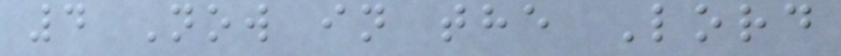4 Now in the Lord
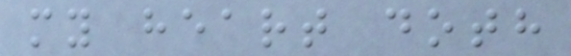my heart doth
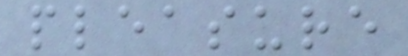pleasure
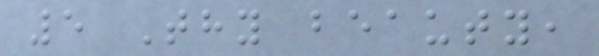5 Thy beauty,
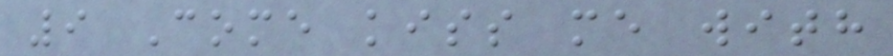9 Come kiss me with
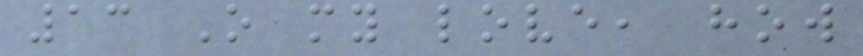13 O my love, how
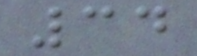34
